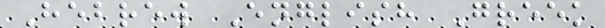Hebrew English Greek
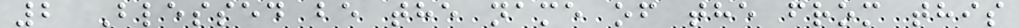2 Blessed be the name of the from this
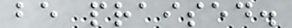be praised.
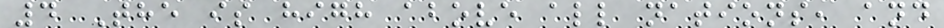4 The is high above all nations, and
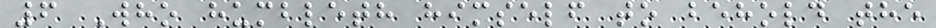6 Who humbleth himself to behold the
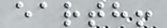earth!
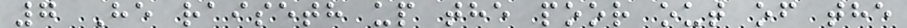7 He raiseth up the poor out of the
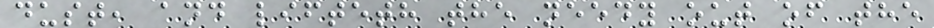dust, and lifteth the needy out of the
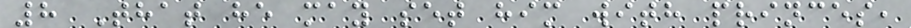8 That he may set him with princes,
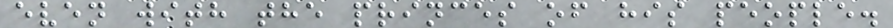even with the princes of his people.
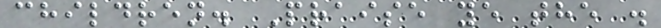children. Praise ye the .
